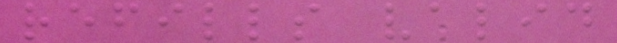refills valid
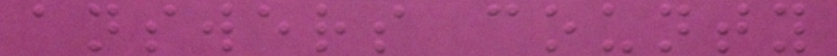answers county
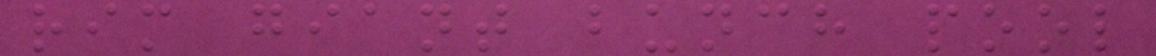rim giant bunch pool
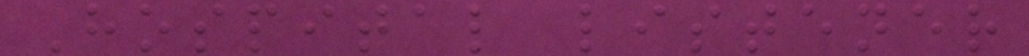Hospital listener
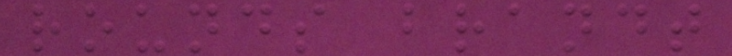rounds brandt
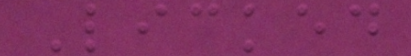Licked
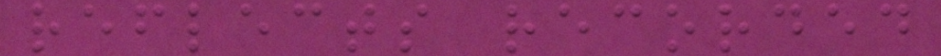reflects recorded
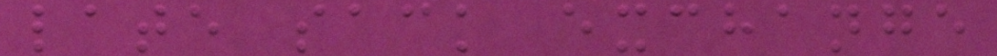late sack exchange
